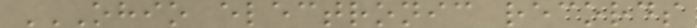OHIO ELECTRONIC RECORDS
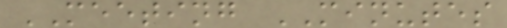MEETING MINUTES
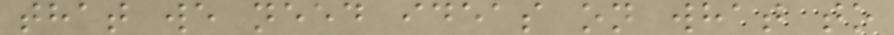that we need ideas on what to
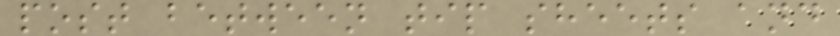post between tip sheets and
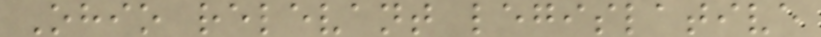Ohio relevant legislative
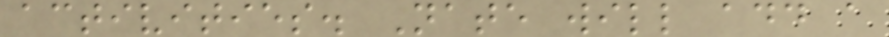activities. Nate will add a
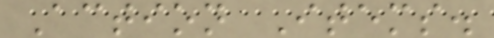Action Items.
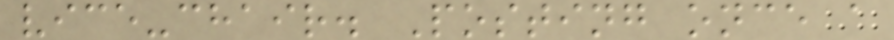vice-chair. Posting once a
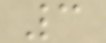3
